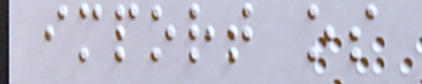import os
